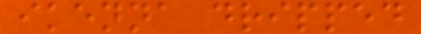ikenna dripped
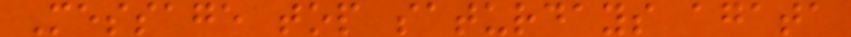Message top saturdays agata
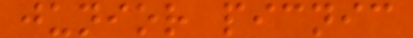junior picnic
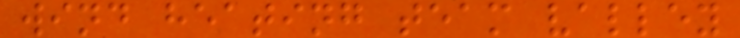wind heating team valley
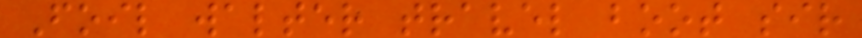Foil walter travel boot sir
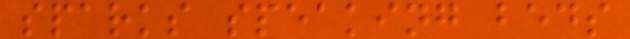sparks speaking beds
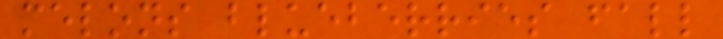melons blueberries fall
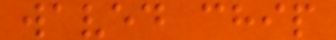waved chip
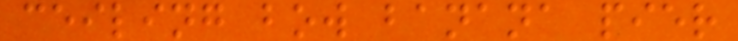ceiling bow banana pier
